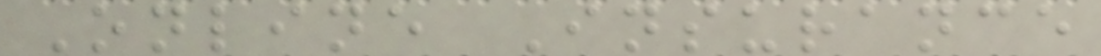Online Insurance
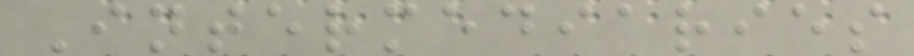Intermediaries
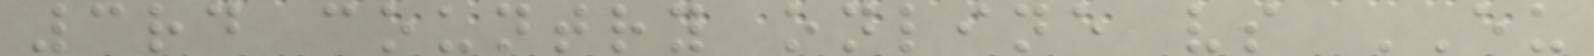3rd country online vs EU
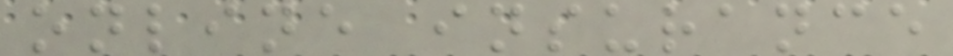online insurance
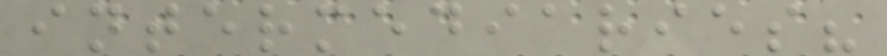intermediaries?
